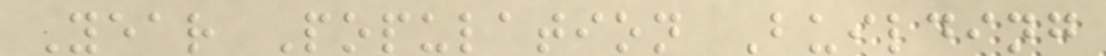Year Population Building
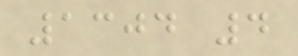1304 4
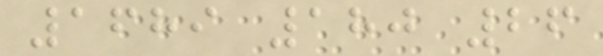1689 180 26
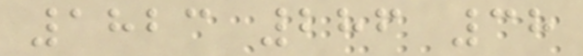1823 286 38
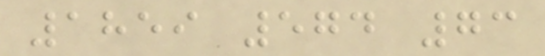1859 574 73
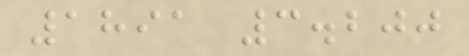1891 3.200
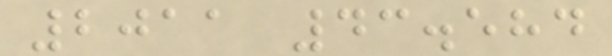2011 43.584
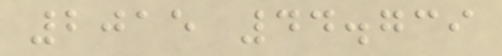2015 44.739
